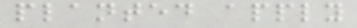planted apply
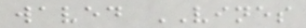waved VINES
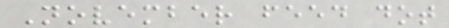November feed dot
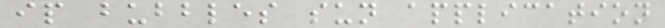ip bubbles sun application
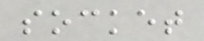socket
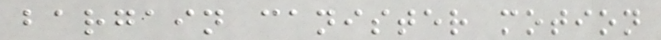bargain canister motion
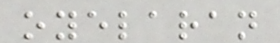oyelaran
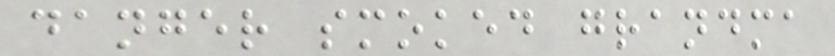danger smoked grandma
